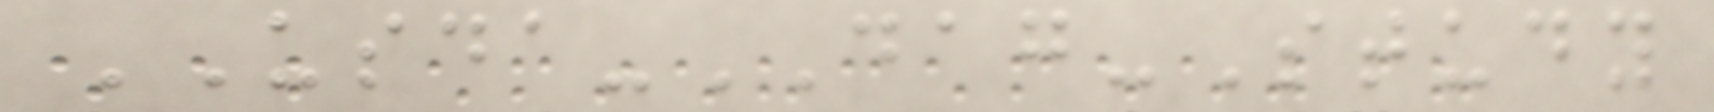USDA-DAG-Study
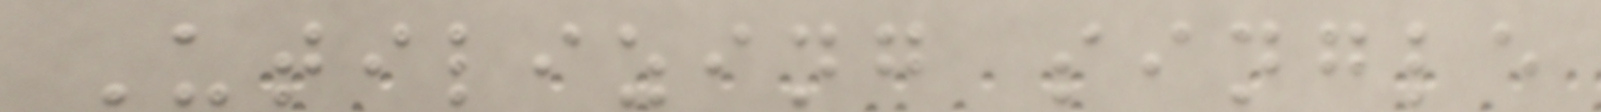Utilizing single
